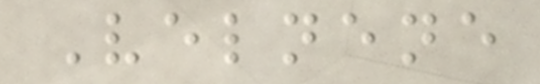Velnene
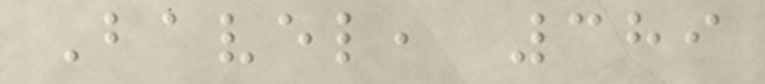Bavel, 389
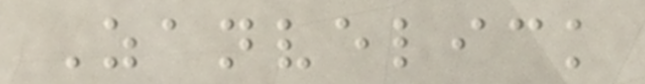Zanvelick
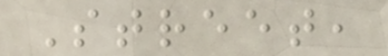Street,
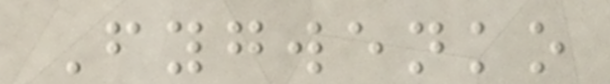Fygwenko
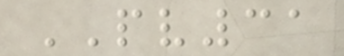PV31
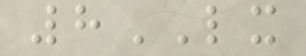8LX
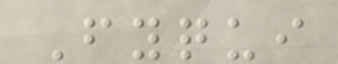Fyqui
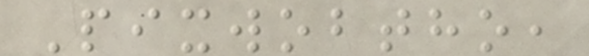Pixwobtho,
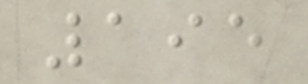195
